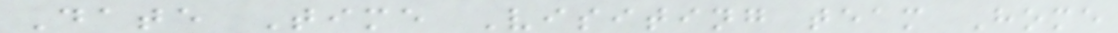Date Time Visiting team Home
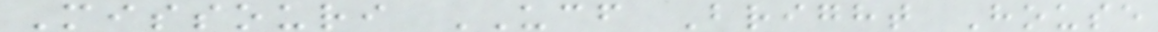Missouri UCF Bright House
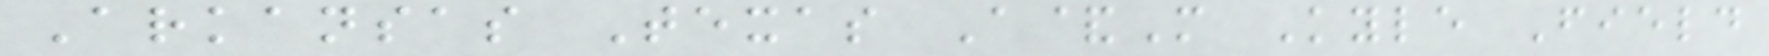Arkansas Texas A&M Kyle Field
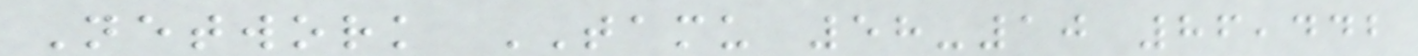Network TAMU 58-10 86,442
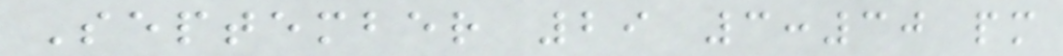September 29 3:30 pm
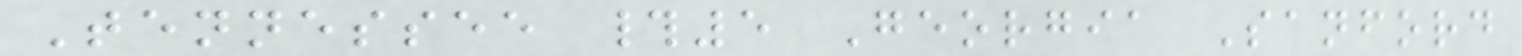Tennessee #5 Georgia Sanford
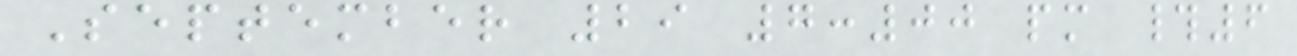September 29 7:00 pm #6
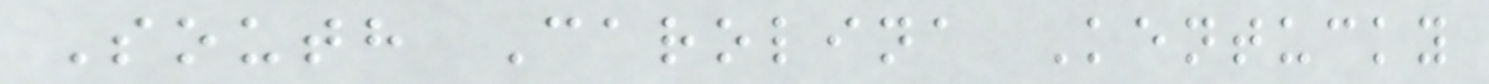South Carolina Kentucky
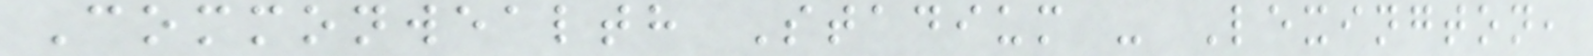Commonwealth Stadium - Lexington,
